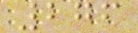276
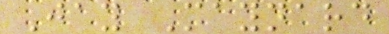Jay Maynard
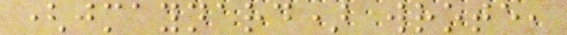(jmaynard) wrote,
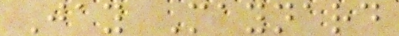Jay Maynard
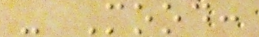- Mood:
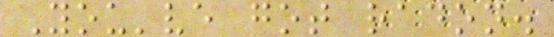You've got radon.
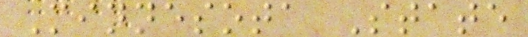Minnesota State
